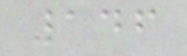146
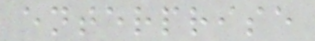enterprise
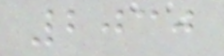2030
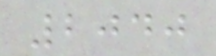2040
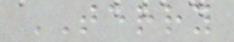TERRY
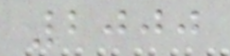2000
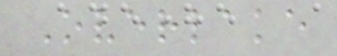Overlake
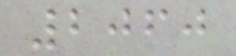2060
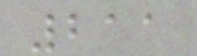211
